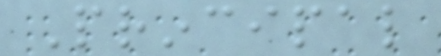Principal
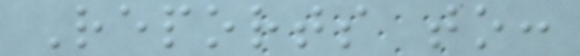Reports to:
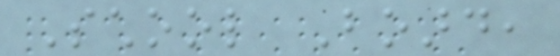School Board,
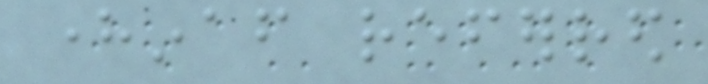hereinafter referred
